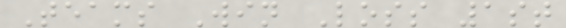Teams Win Loss 1st
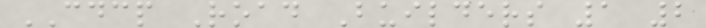CDCP Road Builders 1 2
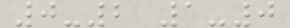0-2 1-0
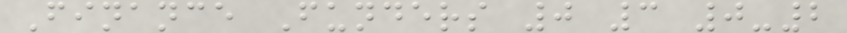Finance Funders 0 3 0-2
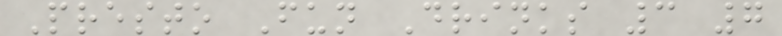Presto Fun Drinks 3 7
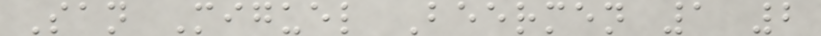San Miguel Beermen 1 2
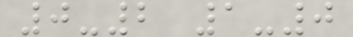0-2 1-0
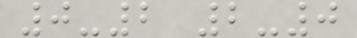0-2 2-0
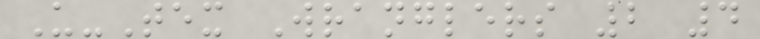U-Tex Wranglers 2 4
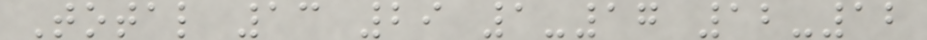Total 13 29 1-17 12-12
